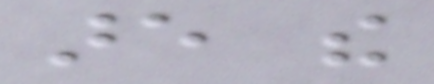are the
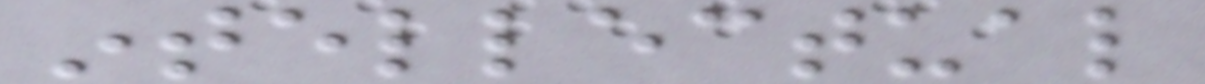intellectual
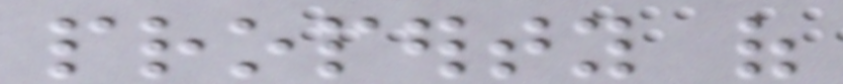property of
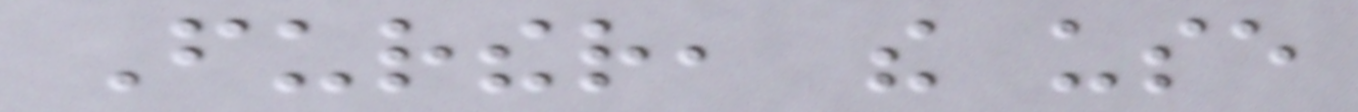Further, the use
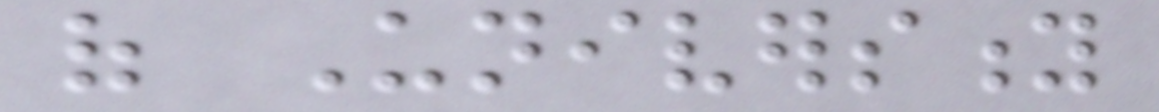of University
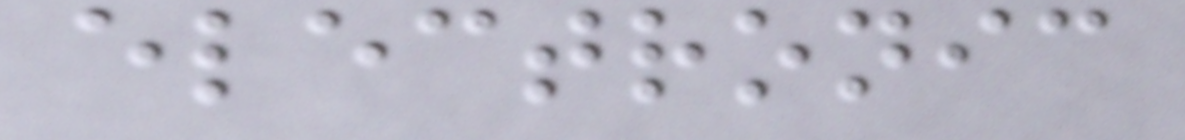electronic
